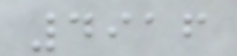4916
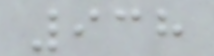938
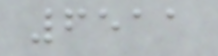6511
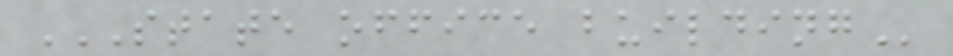STATE OFFICE BUILDING
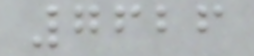7626
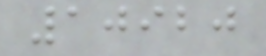10920
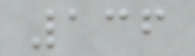136
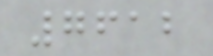7612
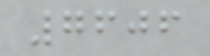7606
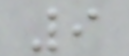9
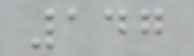147
